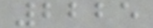2225
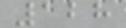128
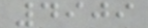4909
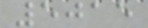5015
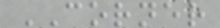CORNER
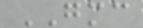GMC
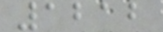1212
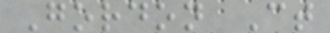Gordon Ct
